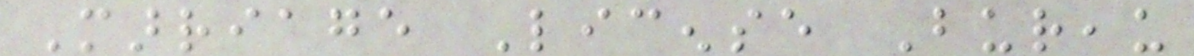Marriage License Bureau
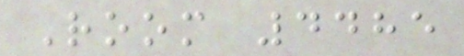Room 4485
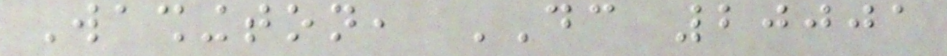Washington, DC 20001
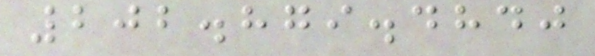202.879.4840
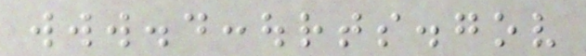www.dccourts.gov
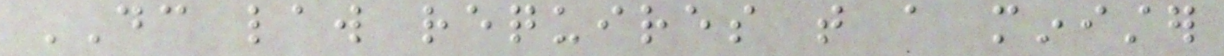DC law requires that a minister
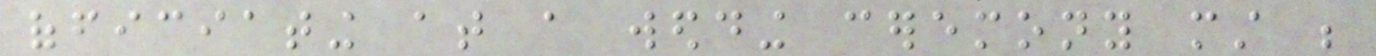officiating at a wedding ceremony must be
